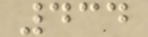434
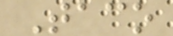Taco
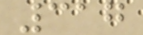317
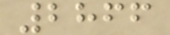2866
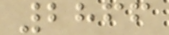2866
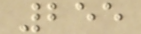255
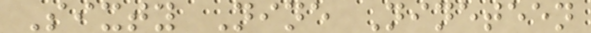Sixty Nine Nineteen
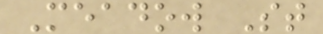Meadow St
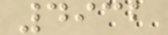4932
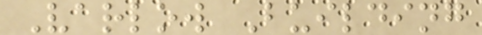Varlow Building
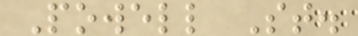Powell St.
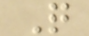Q
